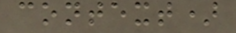context)
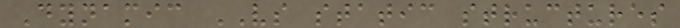Dynamic VS static structures
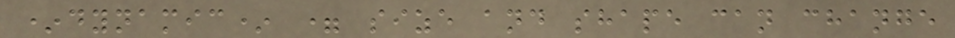*dynamic* = size and shape can change
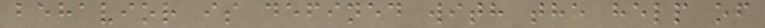behavior is defined with the help of
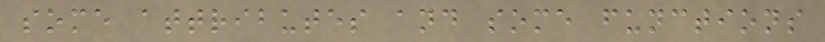some attributes and some functions
